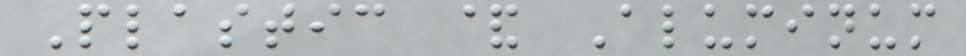Plastic & Aluminum
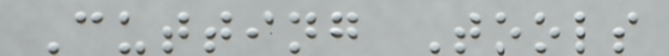Cutting Tools
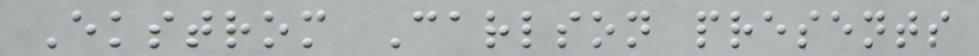Ekstrom Carlson presents
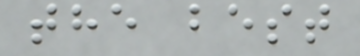the best
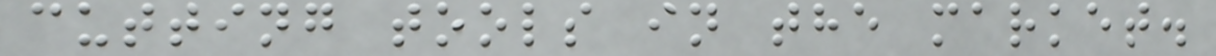cutting tools in the market.
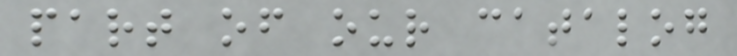part of our catalog
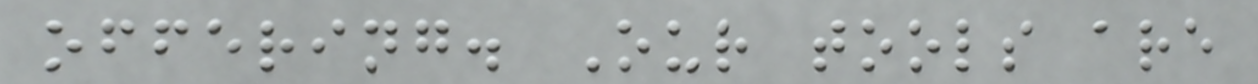offering. Our tools are
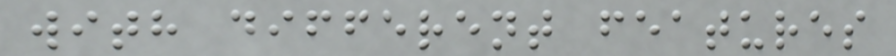with different features
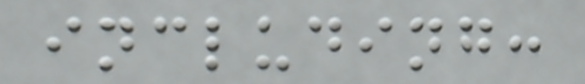including:
